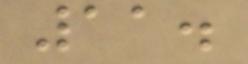11.
